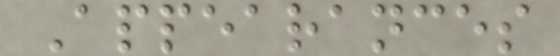Appearances
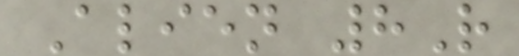Alien 8R
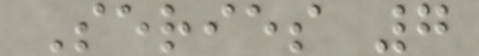Series 7
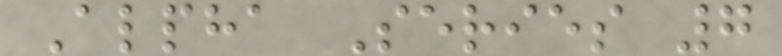Alpha Series 7
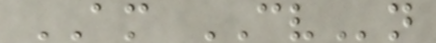AM CVn
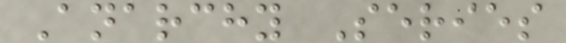Anarchy Series
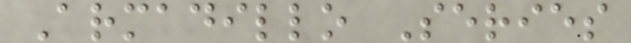Armadillo Series
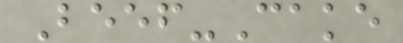Beef-Cake
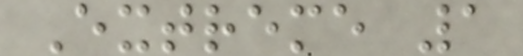Extreme 1
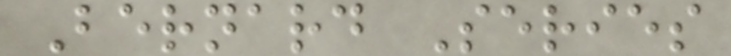Bernard Series
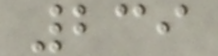239
